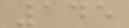145
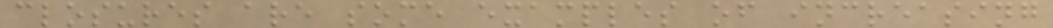closures are some examples of increasing
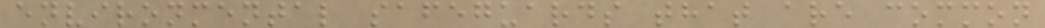environmental safeguards that are common
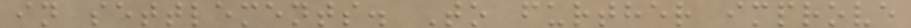in settlements. To further improve
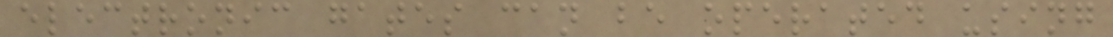electronic gates can be operated using
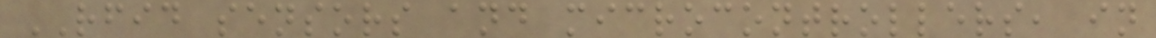RFID sensors and microcontrollers, in
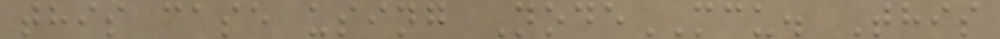this case using NodeMCU. This
